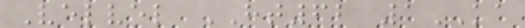Velvel HT62 1KA
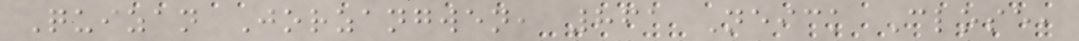Quizan Jorzangwen, 861 Neick Close,
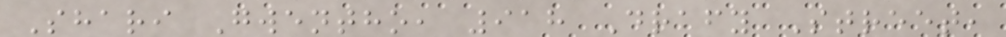Shari Gwentho, 918 Drafy Street,
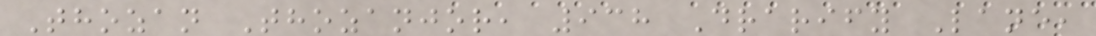Thozan Thozanjor, 938 Drarify Lane,
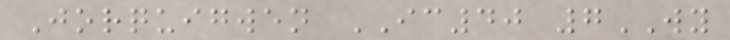Jorquigwen IC40 7WY
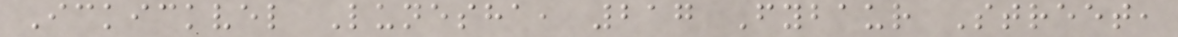Ickickvel Lunesha, 217 Fybaur Street,
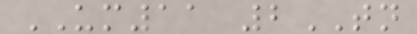UM11 2TN
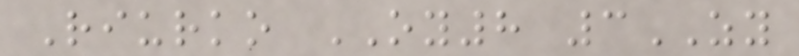Riurko OY8 3ZY
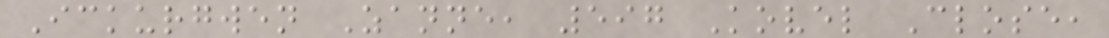Ickurgwen Zanne, 597 Kovel Close,
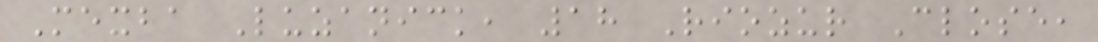Mexba Luzanick, 18 Riozur Close,
